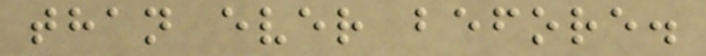than ever before.
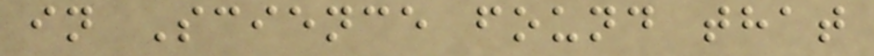in Science found that
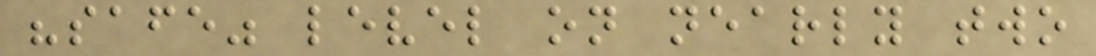"safe" level on nearly two
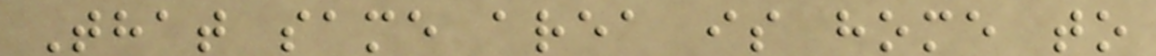That same area is home to
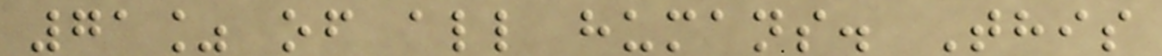71% of all humans. This
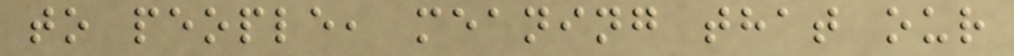to people, meaning that our
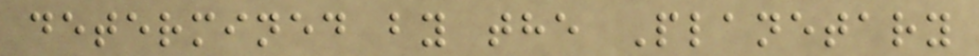determined by the Planetary
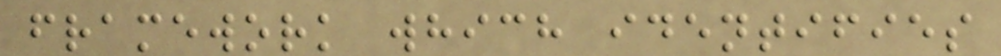framework which identifies
